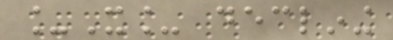_X_ declining
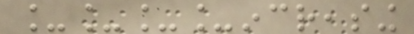____increasing
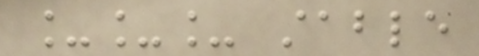___ stable
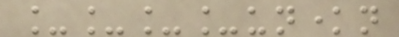____unknown
